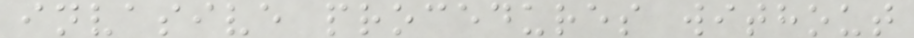invasive procedures without
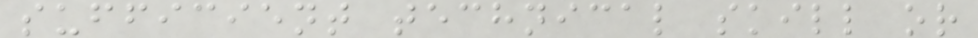sufficient technical skill or
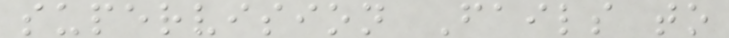supervision Fails to
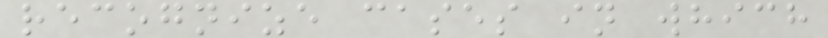recognize cases in which
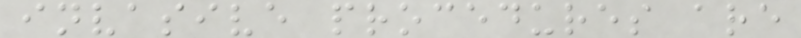invasive procedures are
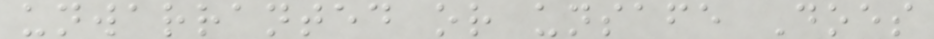unwarranted or unsafe Does
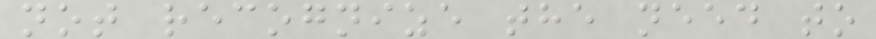not recognize the need to
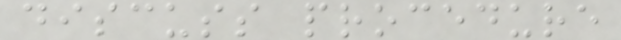discuss procedure
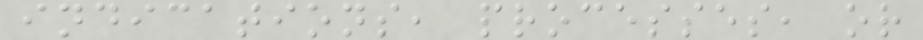indications, processes, or
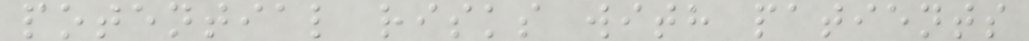potential risks with patients
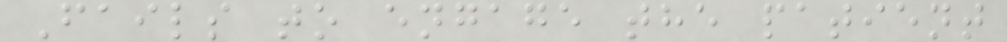Fails to engage the patient
